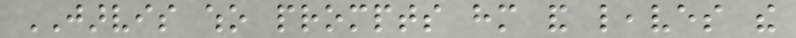JARVIS who prompts him and leaves the
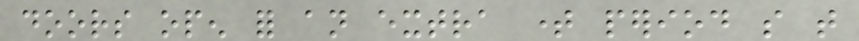doors open for an extra time period so that
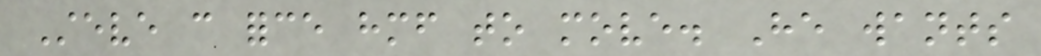Steve can force himself to move. He wants
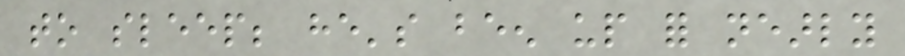to sleep; he's been up for nearly
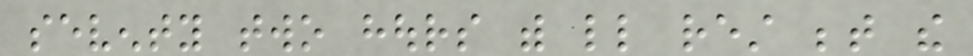seventy two hours with little rest between the
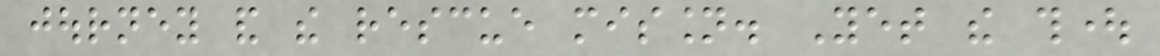journey and the rescue mission. Yet the thought
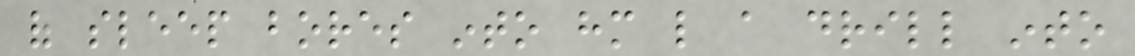of sleep bores into him like a drill into
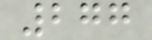277
